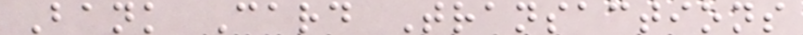Bank Card Transactions
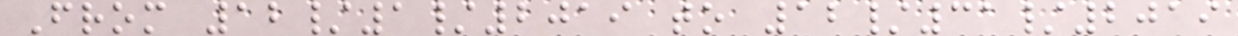From 12/1/2019 to 12/31/2019
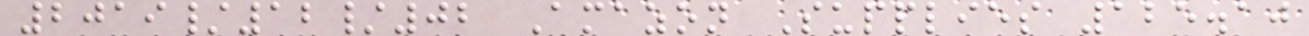2019/12/02 Amazon Supplies 125.10
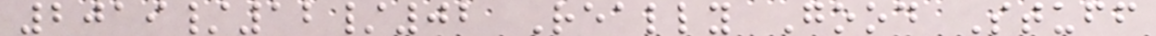2019/12/02 Really Good Stuff
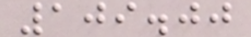109.00
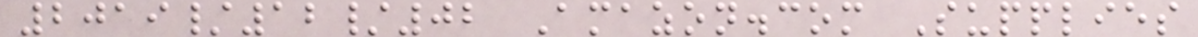2019/12/02 Amazon.com Supplies
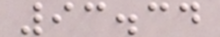93.34
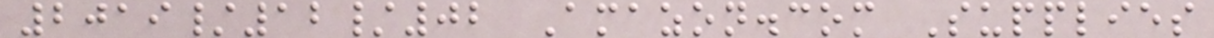2019/12/02 Amazon.com Supplies
